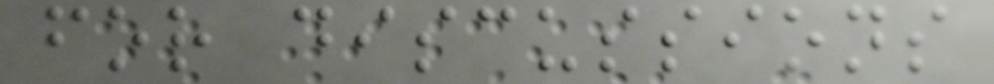for discussions
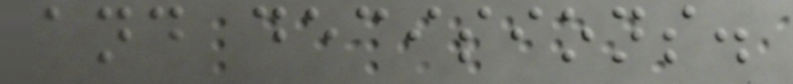and decisions.
